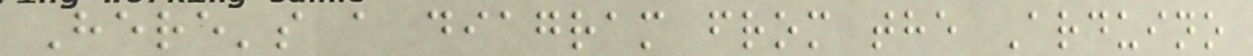Here's a diagram from the Arduino
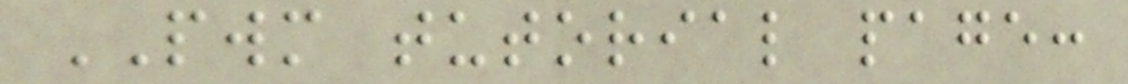PWM tutorial page:
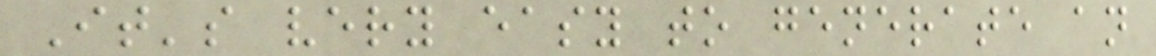It's very easy to generate an
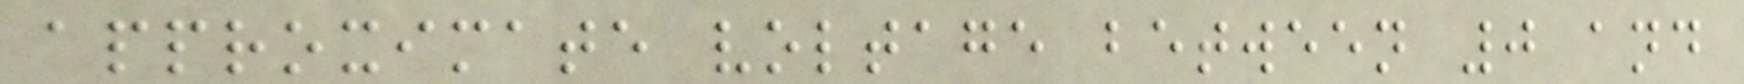approximate voltage between 0 and
